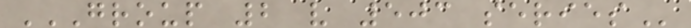GROUP 2 V 503 SERIES
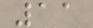11
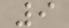9
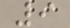9
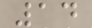14
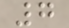7
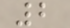2
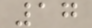17
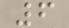6
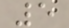5
